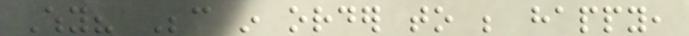Why? Because in order to be happy,
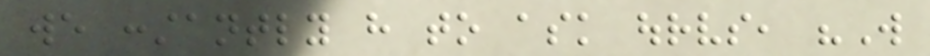we constantly have to ask ourselves, "Will
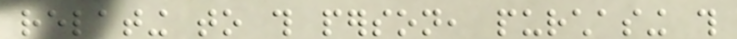relating to this person, purchasing this
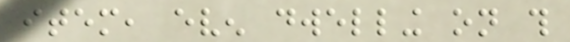item, even dwelling on this
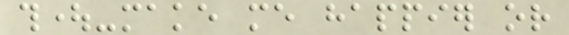thought-make me happier or
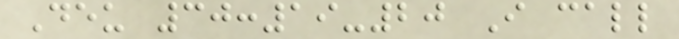Deu 30:19-20 I call
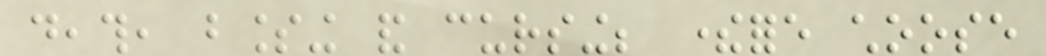death, blessing and cursing; therefore choose
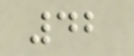42
